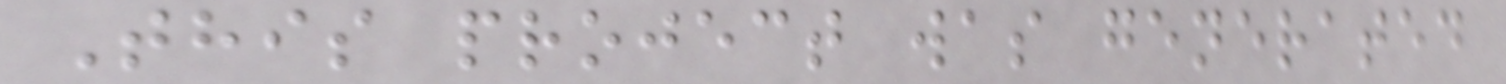This project was generated
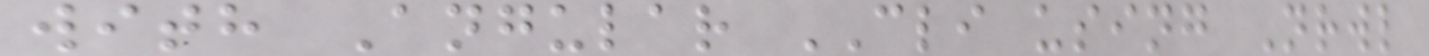with Angular CLI using Nrwl
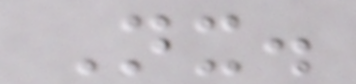Nx.
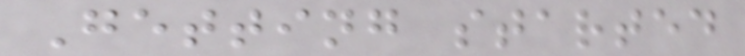Getting started
